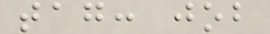tag: job
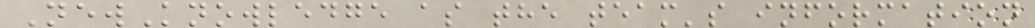NewKnowledge as the team's information
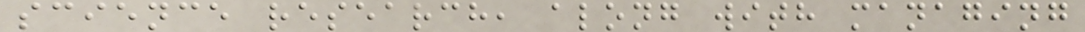science research, along with managing
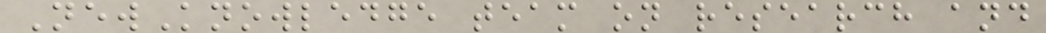NewKnowledge team on research and
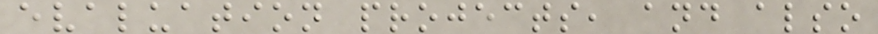evaluation projects, and also
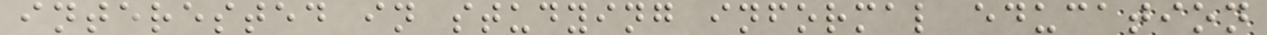interested in studying informal education
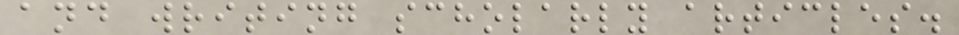and writing scholarly articles.
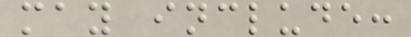may include:
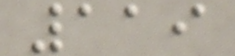119
